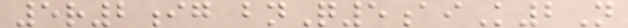5r2ig bnQ5aiK2N
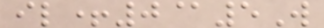il+0@5W
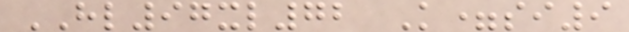HL97xl72 K=si9
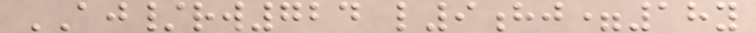AJ/rw724 l9hj=18y
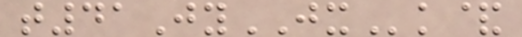t41JyJXk&
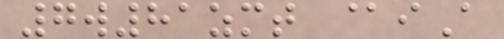7w81zmt @iA
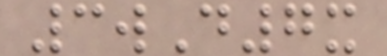3wD7x
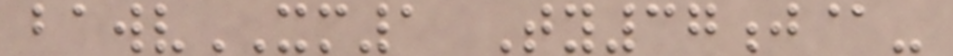bawvXM1 Ty37j@-
